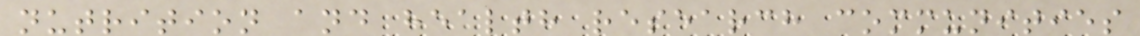nutrition and health research communities
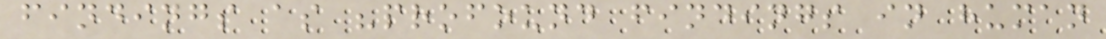findings as "profound findings in human
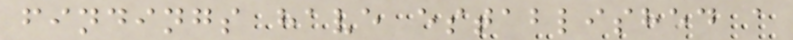findings have established a
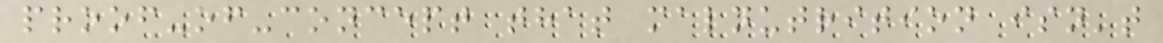proof-of-concept that malnutrition isn't
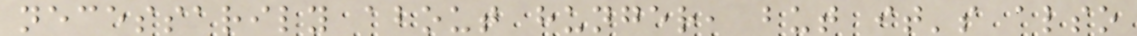necessarily about hunger, but it's also
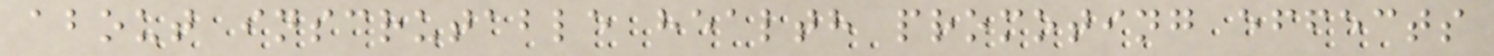about inscrutable health promoting effects
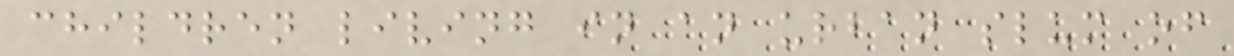children living in an urban slum of
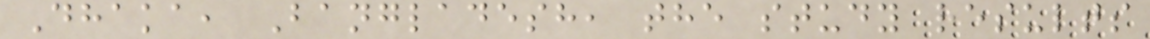Dhaka, Bangladesh, the study results
